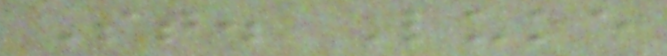St. Luke
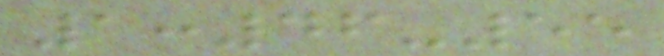1:46-55
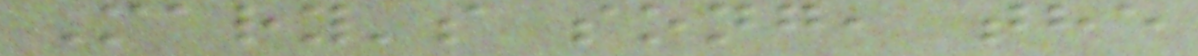Mary's song, the
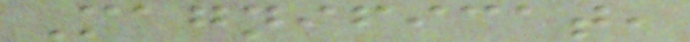Magnificat,
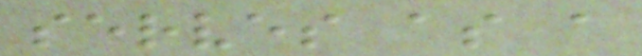serves as a
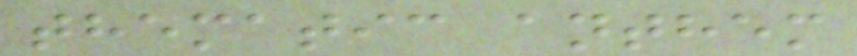thematic anthem
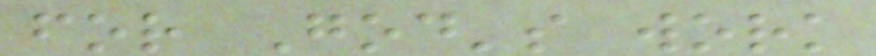for God's work
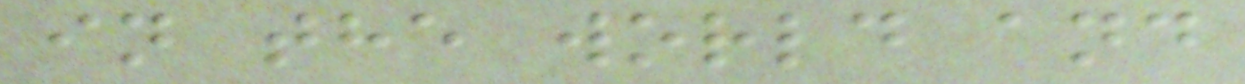in the world and
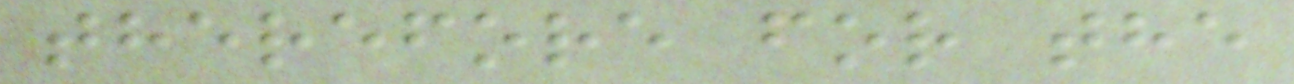therefore for the
